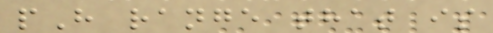pH range that is
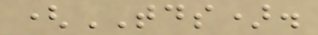(TDS).
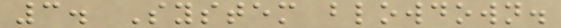3. System blowdown.
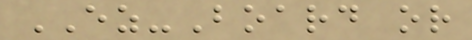EZ-Board or
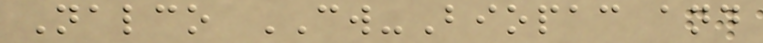Nalco CW-Biopac and
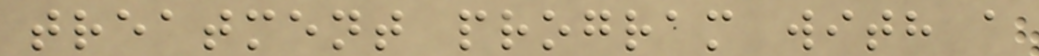treatment program with a
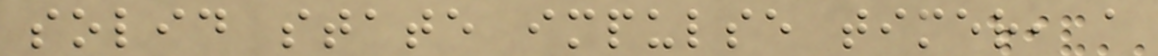solid state impulse timer, a
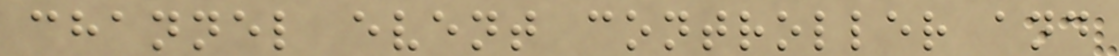channel event controller and
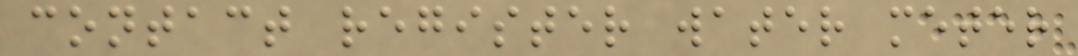contact register water meter
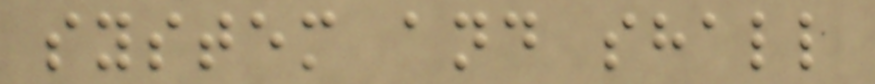system and shall
